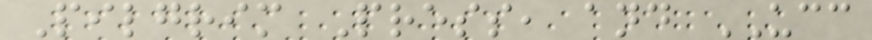Pilgrim Press, and UCC
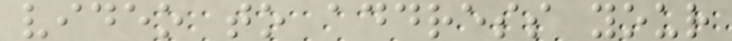video to address your
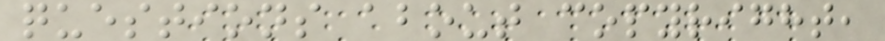questions about copyright,
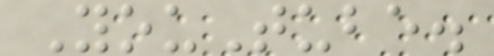YouTube.
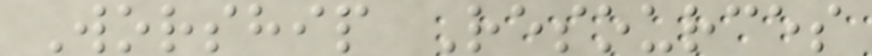Worship Resources
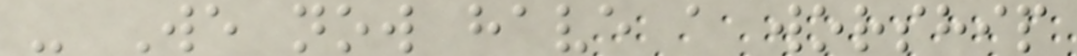- We now have a worship
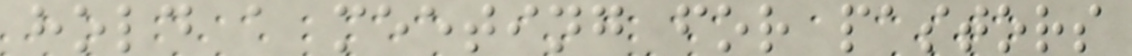hold a meeting for pastors
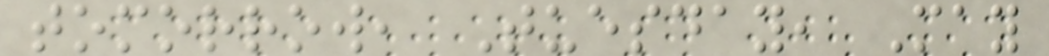tomorrow, Tuesday, May
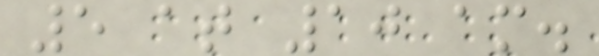5 at 10 am.
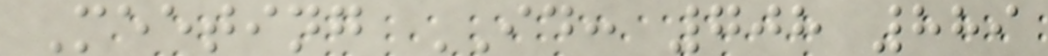Meeting ID: 708 889
